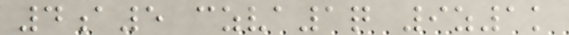4a5 czva1q 9z1k
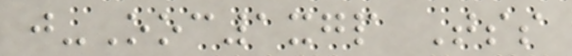j-Ooc1xgp Tss
